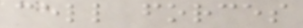cell forces
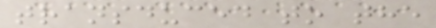transduced to the
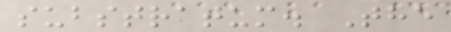substratum. The
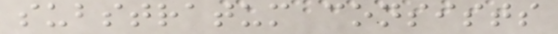substratum consists
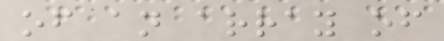of an array of
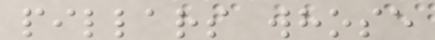pillars whose
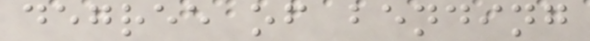degree of bending
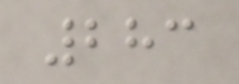283
